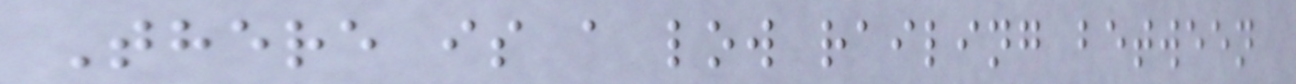There is a low railing between
